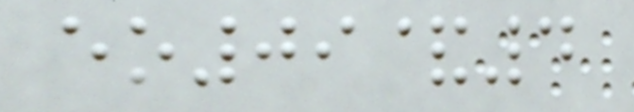eo09&4
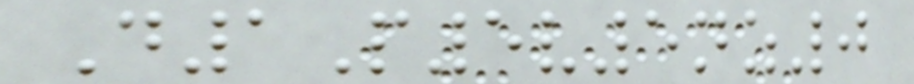D1P5v5nz0
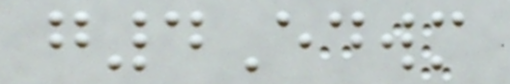g4Edwm
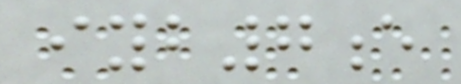iyb7e
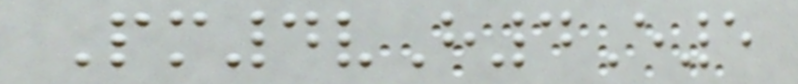Pm4vH4E5
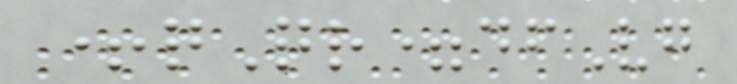+qQr=dfVg
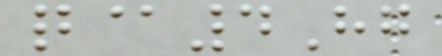q@4Hg
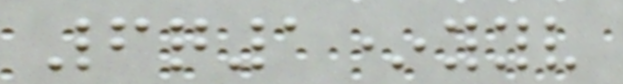6q1*yyv
